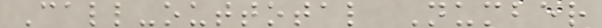Call-outtotal Number
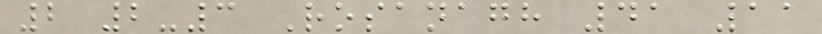2 2-3 Rosanagh 41 11
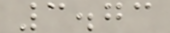3.73
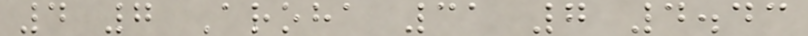4 7 Aroha 31 7 4.43
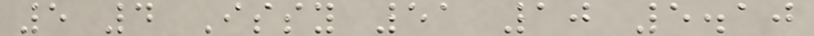5 4 Issy 51 10 5.10
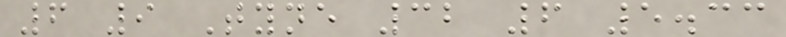6 9 Tyne 32 6 5.33
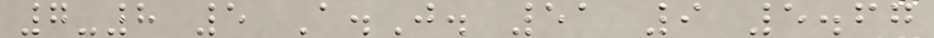7-8 5 A.J. 51 9 5.67
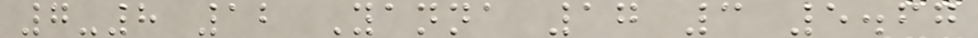7-8 12 Yanna 17 3 5.67
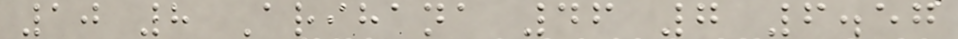10 8 Arihana 46 7 6.57
